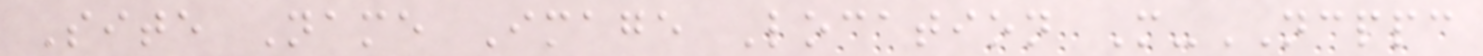Site Name Image Location M-NCPPC
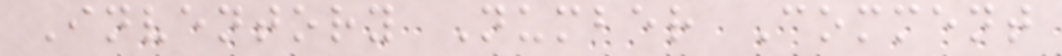Inventory Number Comment
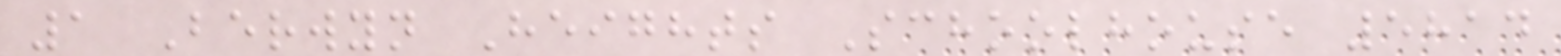1 Berwyn Heights Schoolhouse 5814
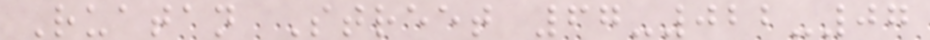Ruatan Street 67-022-07
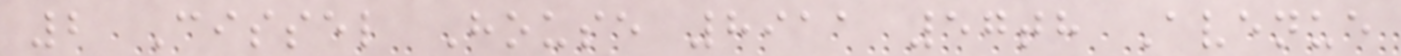2 Cissel House 8911 57th Avenue
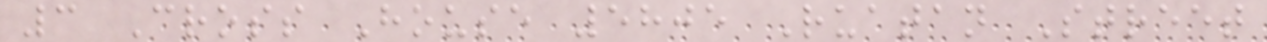3 Cross House 5805 Ruatan Street
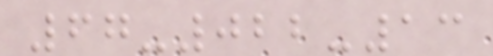67-022-13
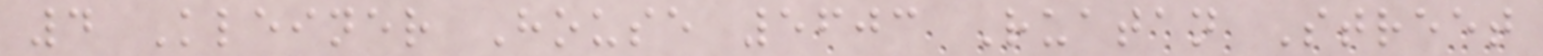4 Kleiner House 5603 Ruatan Street
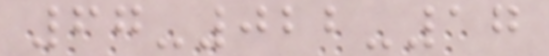67-022-17
